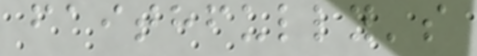faithfully's
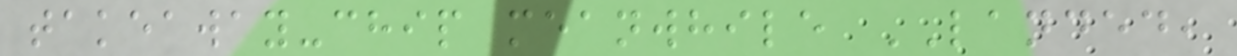takeaway-chip meanwhile LANDED,
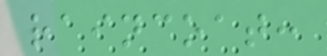raincoat:
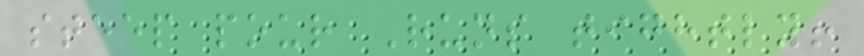steep pour Runs tightly!
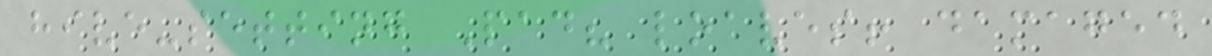hive-setting Pad? loaves! damaged
